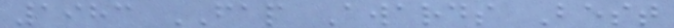1983 FAP Awards Best
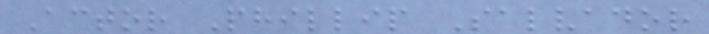Actor Phillip Salvador
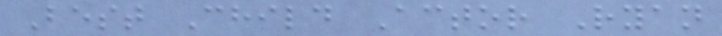Best Child Actor Ryan
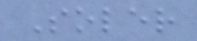Soler
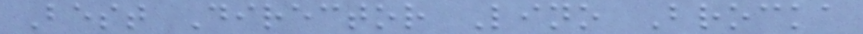Best Director Lino Brocka
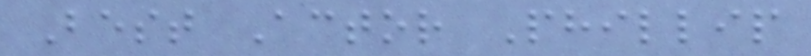Best Actor Phillip
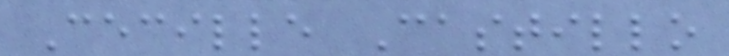Cecille Castillo
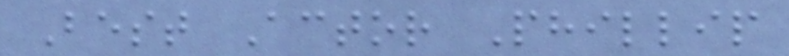Best Actor Phillip
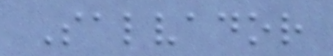Salvador
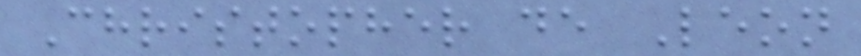Christopher de Leon
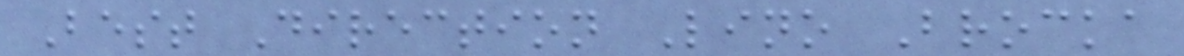Best Direction Lino Brocka
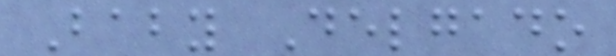Baby Delgado
